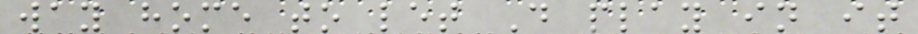way home to let D play in it
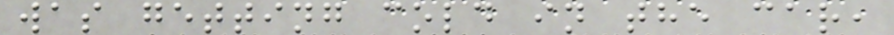was getting cold in the car,
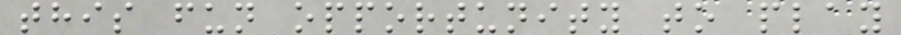this fun opportunity to play
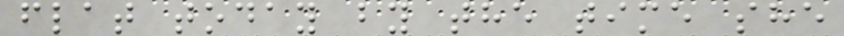flat today by the time she
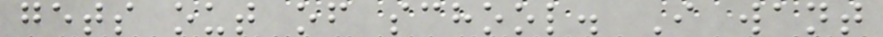gets out of school. I want
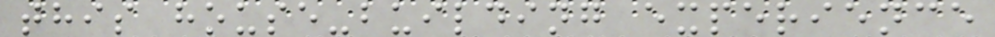this house-building experience
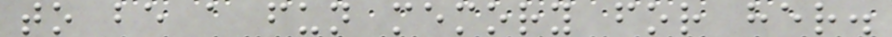to be a fun memory for her.
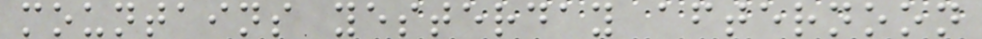mountains yesterday afternoon
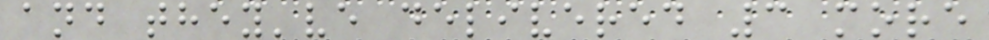and they've delivered 3 more
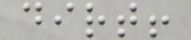dirt!
